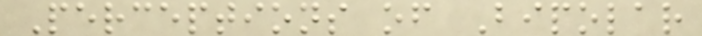Perceptions of Bipolar
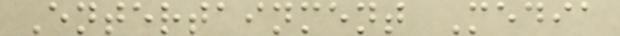Entertainment Media
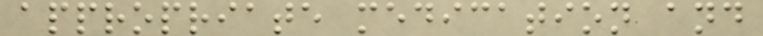appropriate medication and
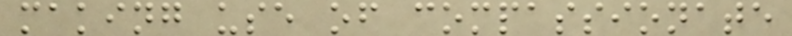making use of compassionate
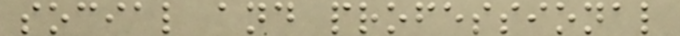social and professional
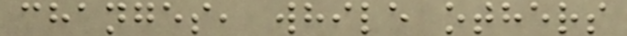changes, while others
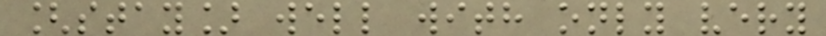[stay] well with only very
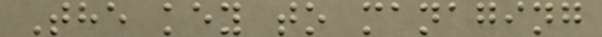The key to managing
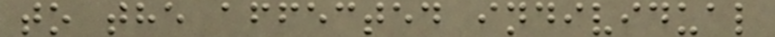to the affected individual
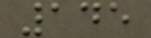145
